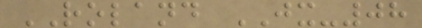ROLAND JX-08
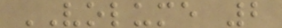VOLUME 2
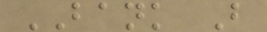BANK B
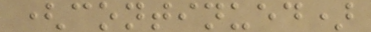(continued)
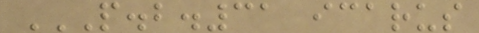P.B.31 ICARUS
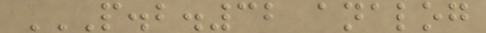P.B.32 ANALOG
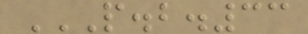P.B.33
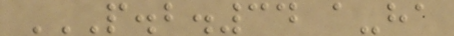P.B.34 A-HA
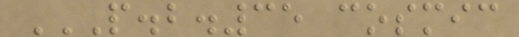P.B.35 COSMIC
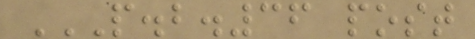P.B.36 POST
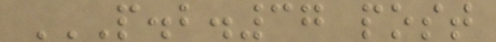P.B.37 POST
